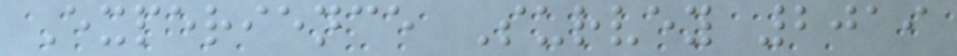Experience Survey 2019
